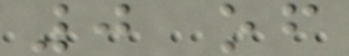0 of
